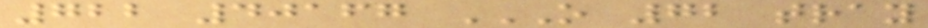722 40167 O 72 TRAY
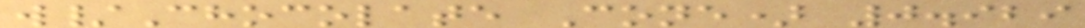w/Chocolate Cone) 0.929
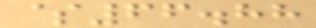$66.88
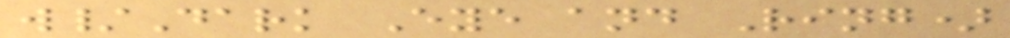w/Dark Eye and Ring)
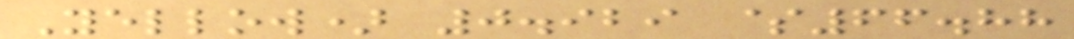Yellow) 0.929 $66.88
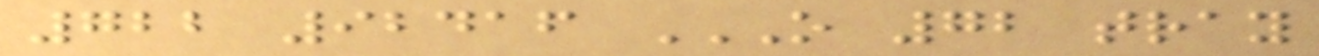722 92416 O 72 TRAY
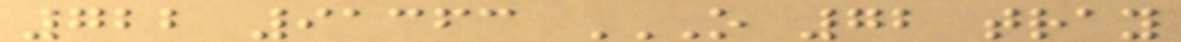722 91363 O 72 TRAY
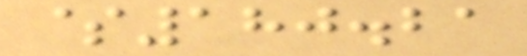$180.21
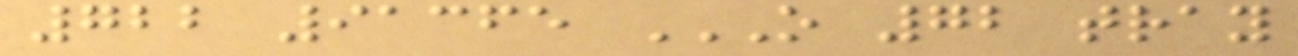722 91365 O 72 TRAY
